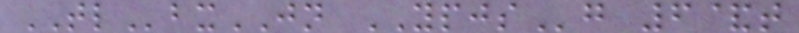TLbxJN YPJSg 6&t
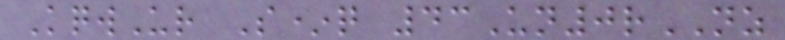KqwUr S*q 43Un0rNZ
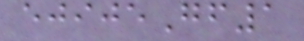ejijeGf1
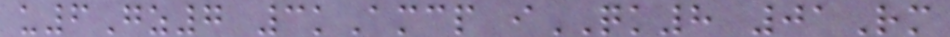u6Gz7 3kAmcp iQK8 01Rm
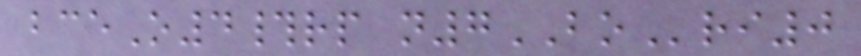bceO4#rp n7BOri0
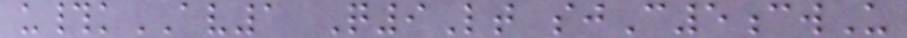u#kAV1 Q9Lt sjC5cwU
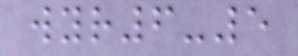wyr6-5
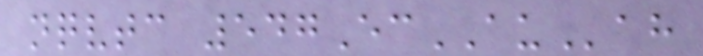nqvtc 547EcAUah
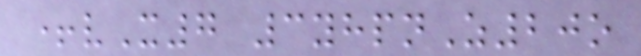+vX7 3yhpnZ20o
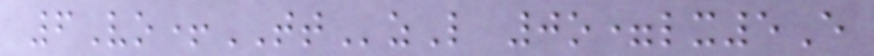6Vo+TTzL 0o=lx5E
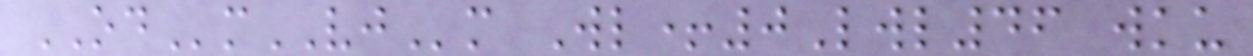ODmVJm Wl+0Lwl46 wku
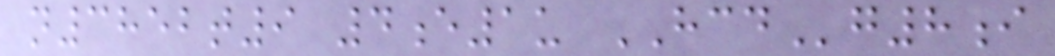n3852t9 4e1u HCDg8i
